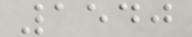1540
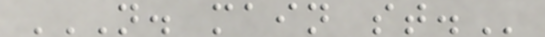N. MAIN ST.
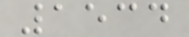1534
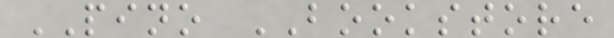PINO BOOKSTORE
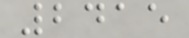2415
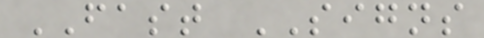FAST SIGNS
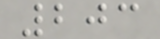203
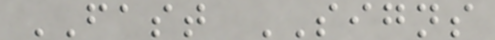FAST SIGNS
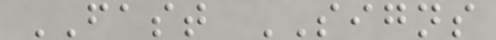FAST SIGNS
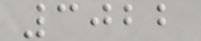3022
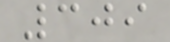309
